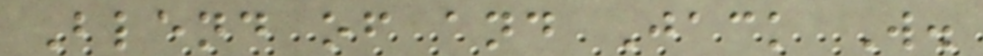Blend of and Jack W.
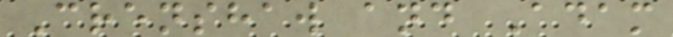Crenshaw and Adam
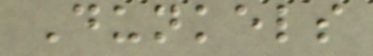Dunkels
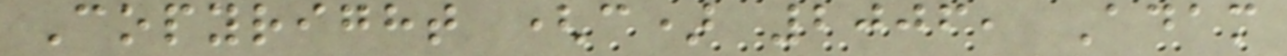Copyright (c) 2006, Adam
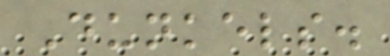Dunkels.
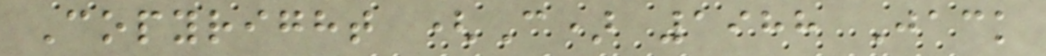Copyright (C) 1988 Jack
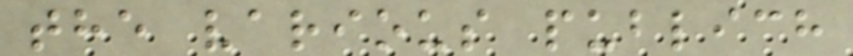the various publich
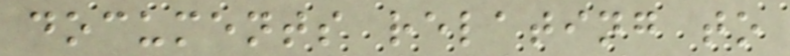documents relating to
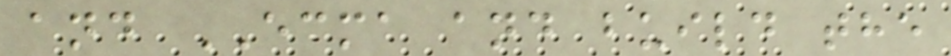and ECMA and build the
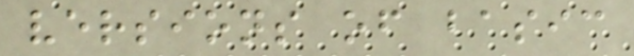versions of basic
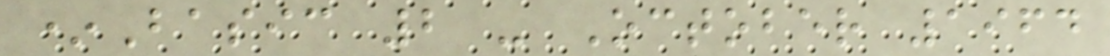*Basic 2 - October 1964
